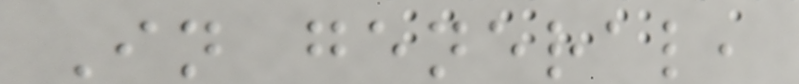In general,
